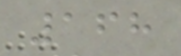168
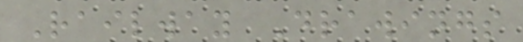Railway Drawings
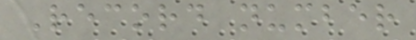Record number
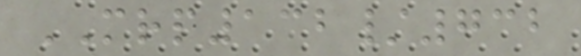MRP132/732
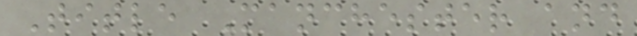Title Manchester and
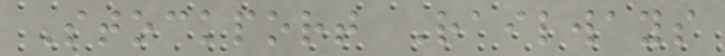Stockport Railways
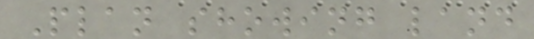Plan showing land
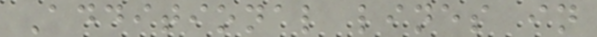Additional lines in
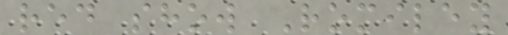red show Romiley
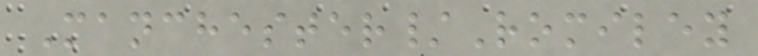Manchester/Romiley
